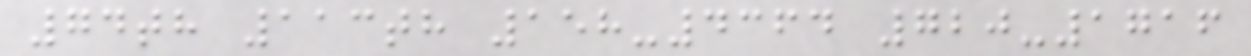74th 113th 158-4364 720-1716
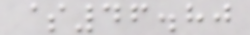$46.80
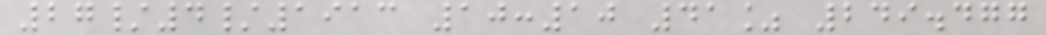27/4/1913 10:10 41% 249.477
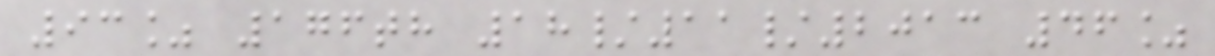93% 176th 18/11/2013 46%
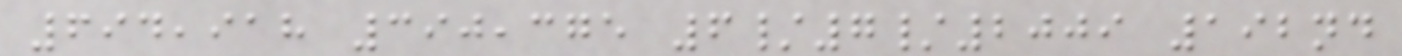694,918 390,375 6/7/2009 192nd
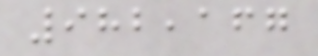982,167
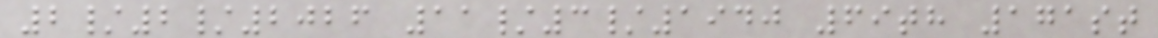2/2/2026 11/3/1940 69th 171st
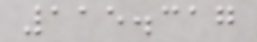115.317
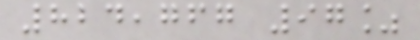824,767 97%
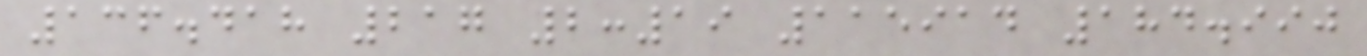136.418 217 2:19 115914 184.990
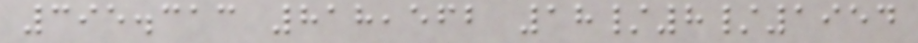395.313 818,562 18/8/1954
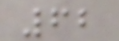62
